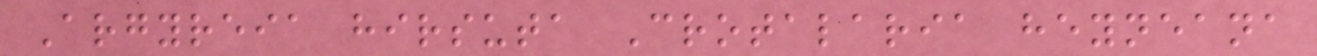Argyreia hirsuta Crotalaria heyneana
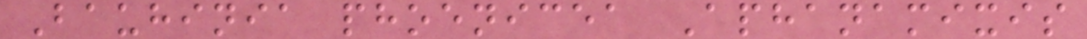Bauhinia phoenicea Aphanamixis
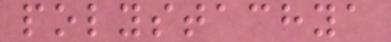polystachya
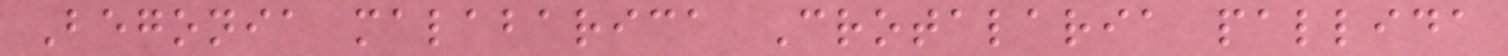Begonia malabarica Crotalaria pallida
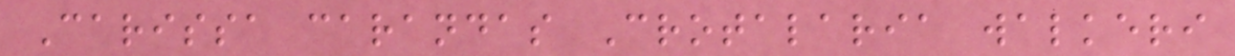Carissa carandas Crotalaria walkeri
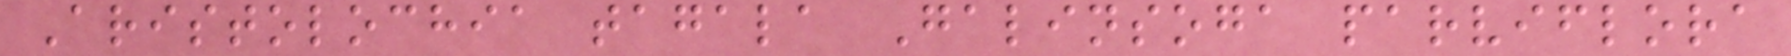Aristolochia tagala Galinsoga parviflora
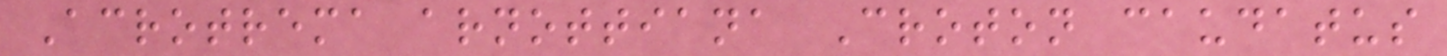Acrotrema arnottiana Croton caudatus
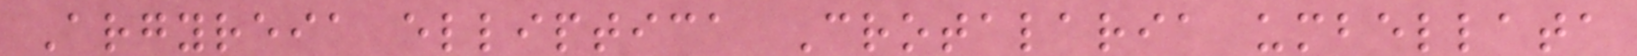Argyreia elliptica Crotalaria umbellata
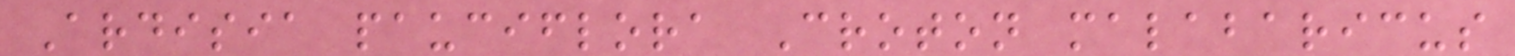Ardisia pauciflora Croton malabaricus
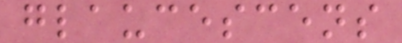glaucescens
